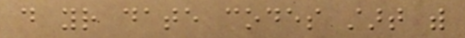do your date codes start with
